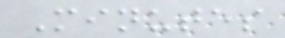Minutes
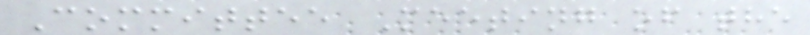Committee Meeting of the
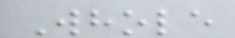Whole
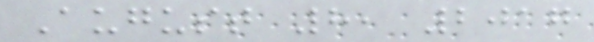August 8, 2017
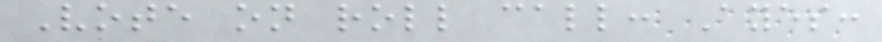Vote on roll call: Ayes:
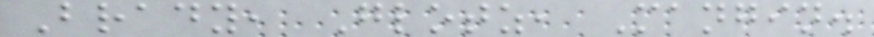Brady, Glotz, Mangin.
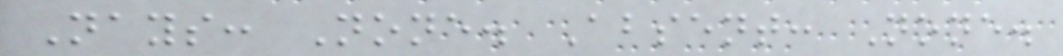Nays: None. Absent: None.
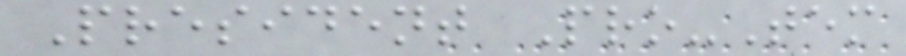President Pro-Tem
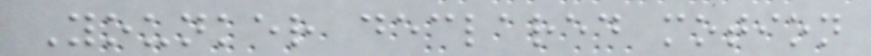Younker declared motion
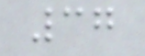37
